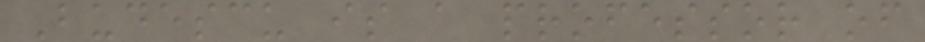Budescu is a professor of
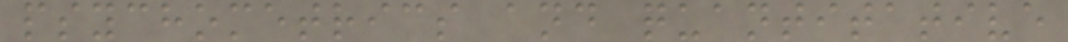psychometrics and quantitative
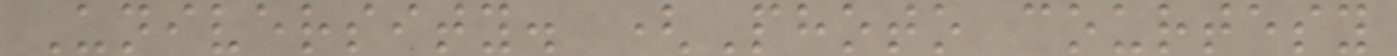University. (Photo courtesy
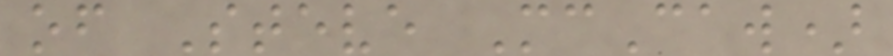of Steve McCaw)
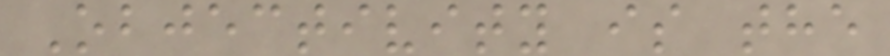Objectivity is the
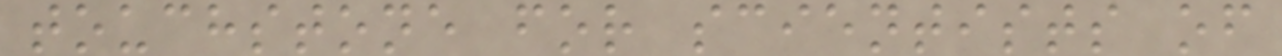touchstone for scientists of
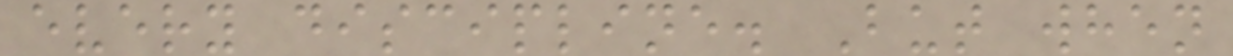every discipline. But when
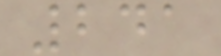241
